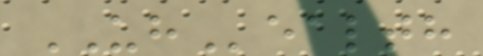UHealth
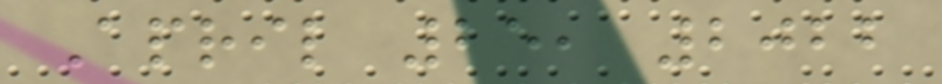April 25, 2022
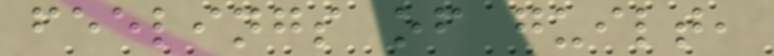feelings of guilt,
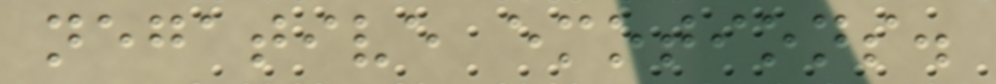negative emotions.
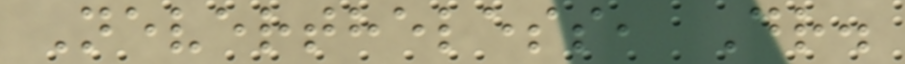Nevertheless, Dr.
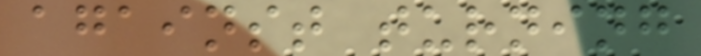against turning
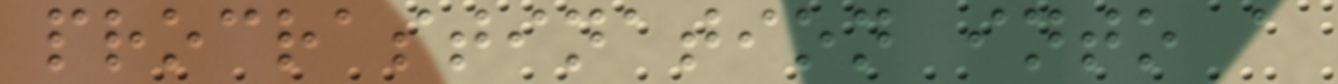procrastination into a
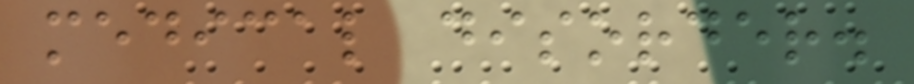medical disorder.
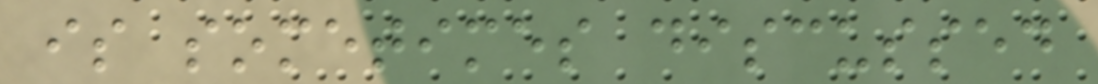is sometimes discussed
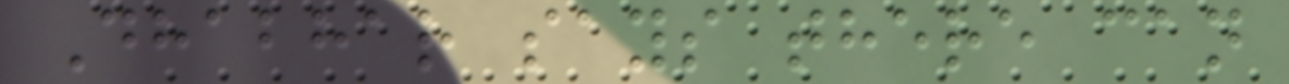Dhabhar says there can
